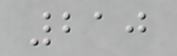210
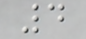4
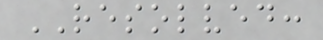RESOLVED:
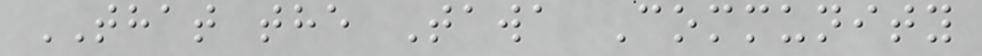THAT the Tawa Community
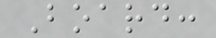Board:
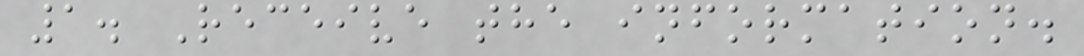1. Receive the information.
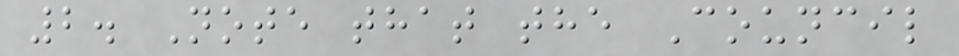2. Note that the Council
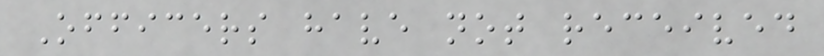Officers have not received
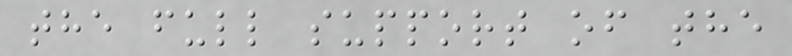the full support of the
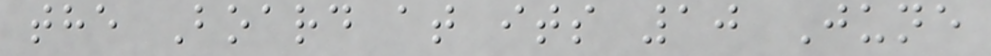the Board at its 10 June
